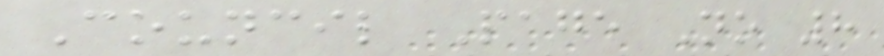Council Page No 8
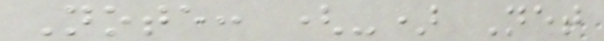Note: (-) Net
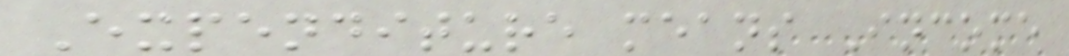Expenditure means Income
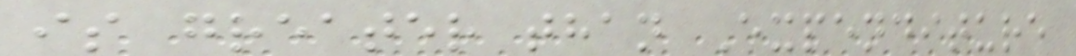is greater than Expenditure
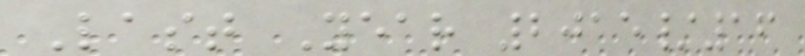Last Year 2015/16
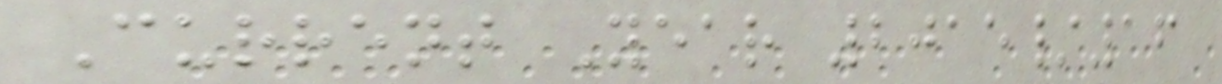Current Year 2015/16
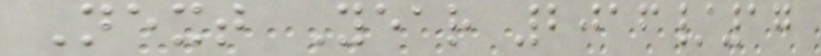Next Year 2016/17
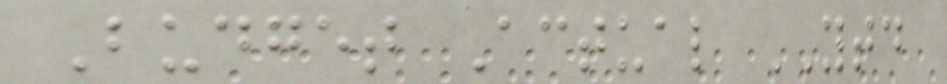Budget Actual YTD
